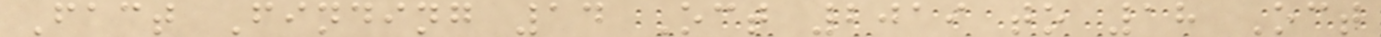Fact Finding 14 Oct 2019 to 18 Oct
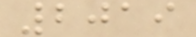2019
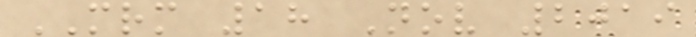MRM 18 Nov 2019
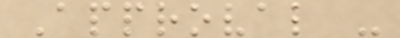Approval -
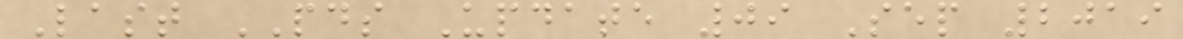Last PDS Update 09 Sep 2019
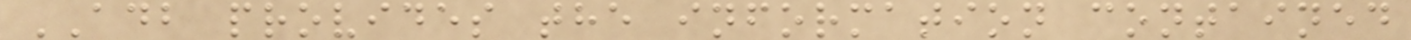ADB provides the information contained
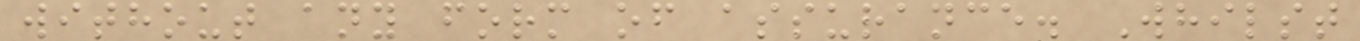without any form of assurance. Whilst
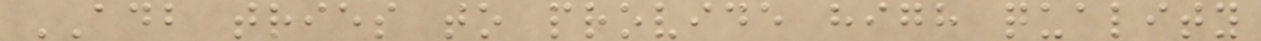ADB tries to provide high quality
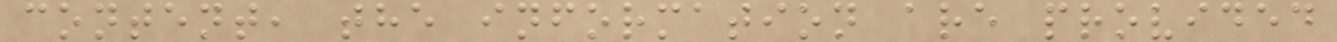content, the information are provided
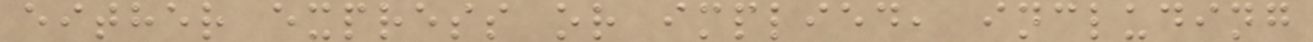either express or implied, including
